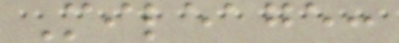Mileage:
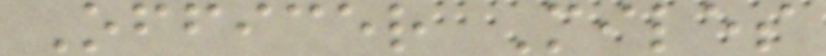Officer Miles
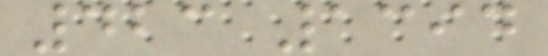423 1394
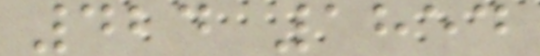424 1854
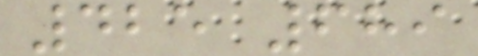425 689
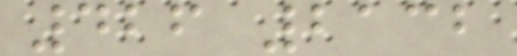426 2132
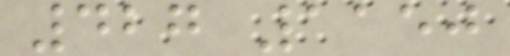427 1150
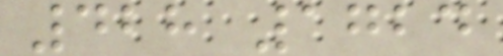428 1724
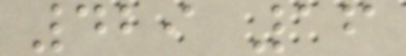429 16
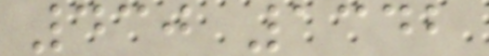430 1342
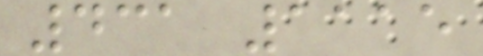431 1115
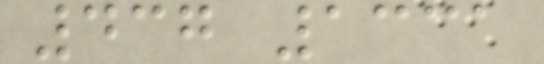437 1331
